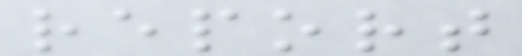report
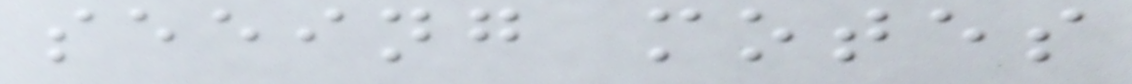seeing motes
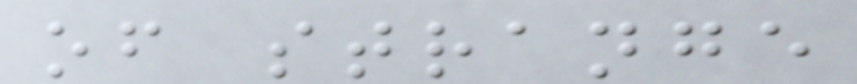of strange
